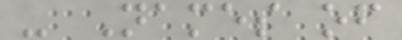- Names of
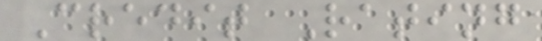Credit Rating
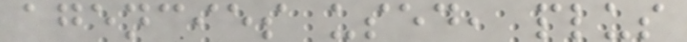agencies used, plus
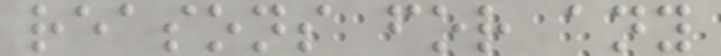reasons for any
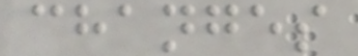changes
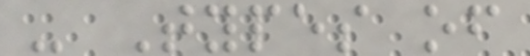- Types of
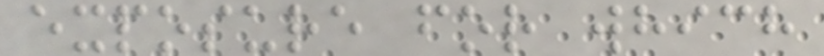exposure for which
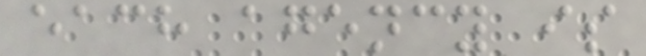each agency is
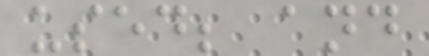used; and
